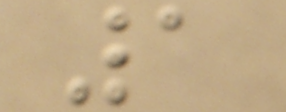1
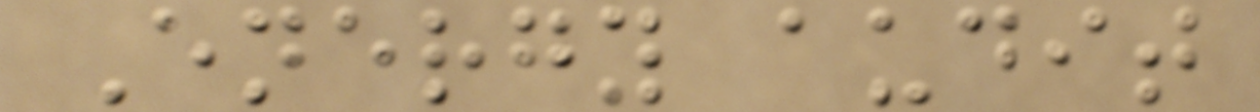Energy audit
